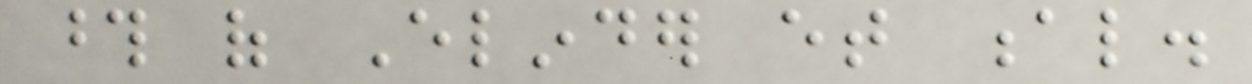those of Elinder et al.
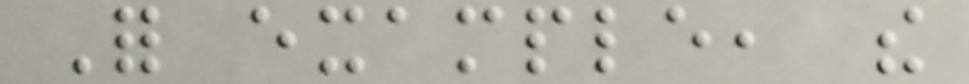For example, the
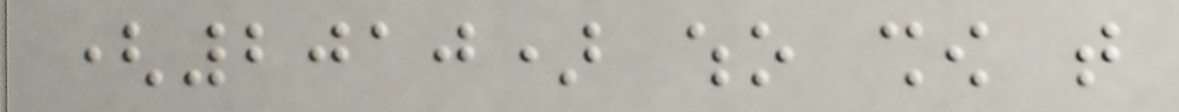(2010) who show that
